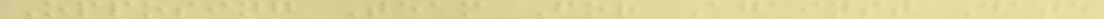Opposing Team For Against Date
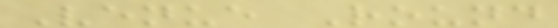Venue Round
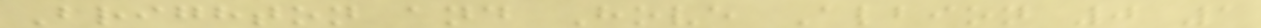Brighton and Hove Albion 0 1
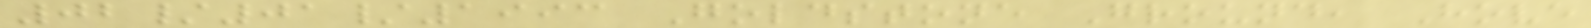02/01/1993 Goldstone Ground, Hove
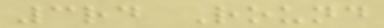3rd Round
